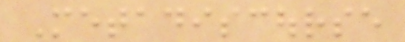Metadiscourse
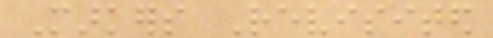Markers Revisited
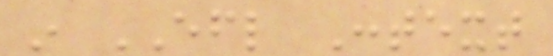in EFL Context
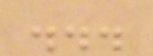...
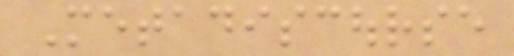Metadiscourse
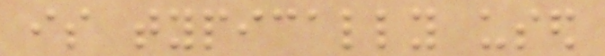is typically used
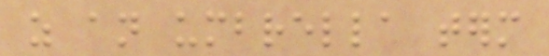as an umbrella term
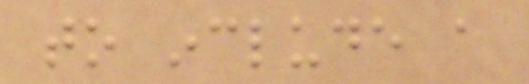to include a
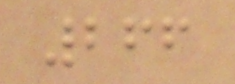266
